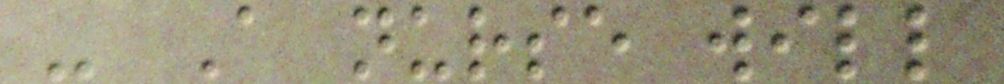- A nurse will
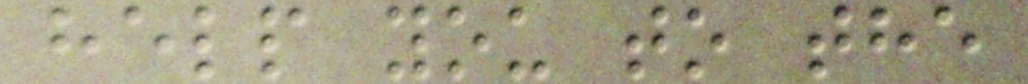help you to the
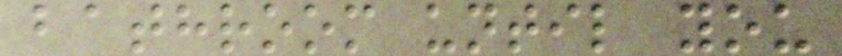bathroom until you
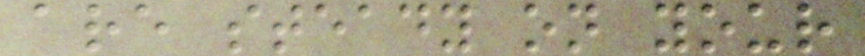are steady on your
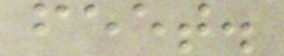feet.
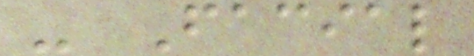- Facial
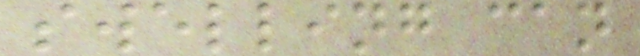swelling can
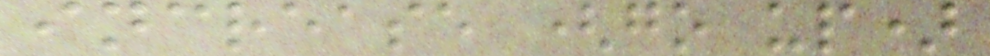increase (go up)
